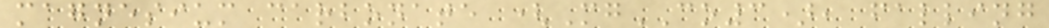magnesium carbonate (MgCO3), falling
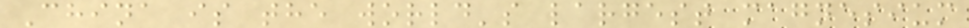China is the world's largest magnesium
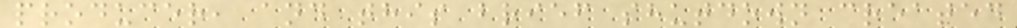producer, and this brief shutdown created
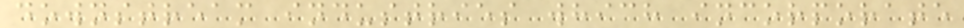downstream industries which incorporate
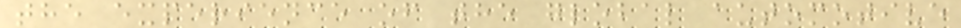the experience of the global automotive
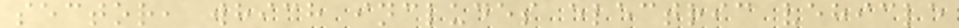sector, which includes electric vehicle
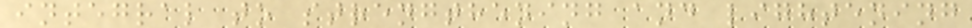integral to strengthening and lightening
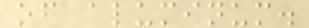of aluminum.
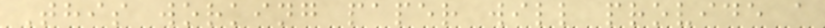This working paper will provide a
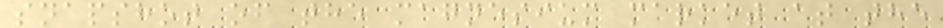snapshot of the magnesium market at the
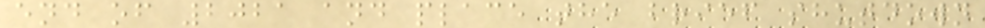end of 2021 and place the brief shutdown
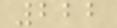222
